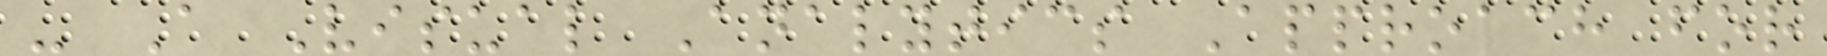- A Visual Analytics Approach for
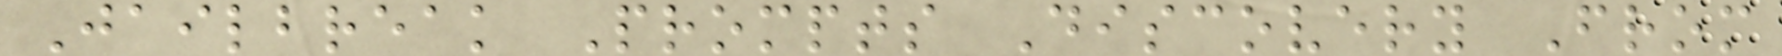Jailbreak Prompts Discovery From
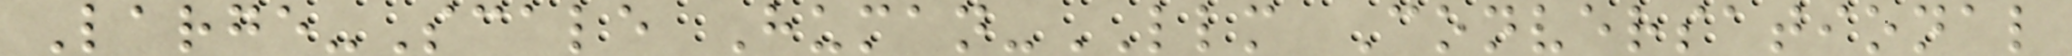Large-Scale Human-LLM Conversational
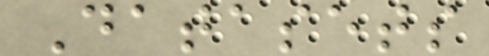Datasets
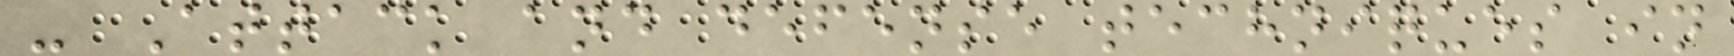- Attack and defense techniques in
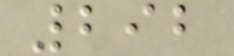292
